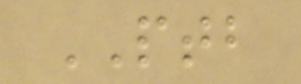PTB
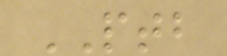PTB
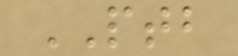PTB
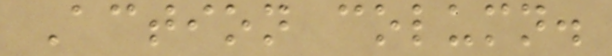Action column.
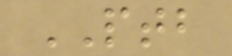PTB
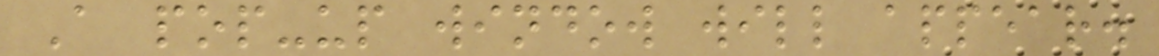A pop-up window will appear.
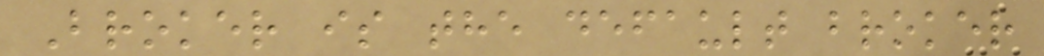Broker is the default broker
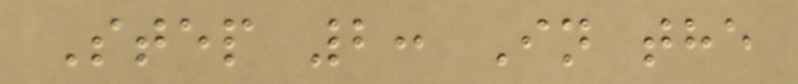Step 2: In the
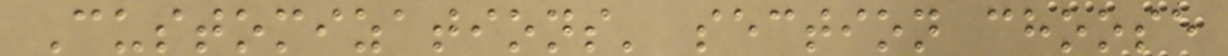Customizations' section choose
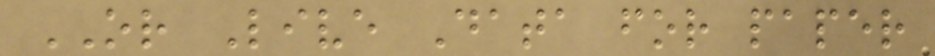OR Live Data for paper
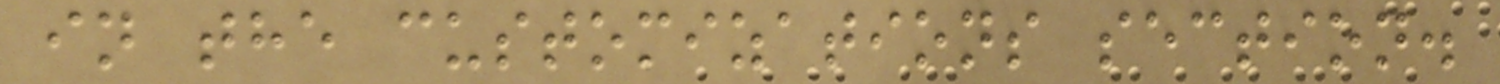in the customizations section.
